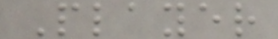Player
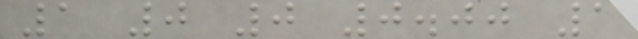1 0 0 0.00 1
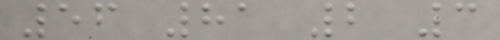56 81 2 3
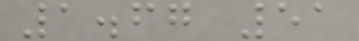1.67 51
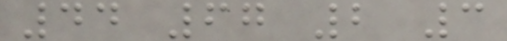44 67 2 3
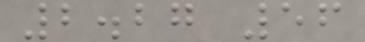2.27 56
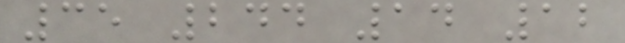35 244 14 12
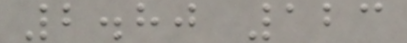2.80 123
